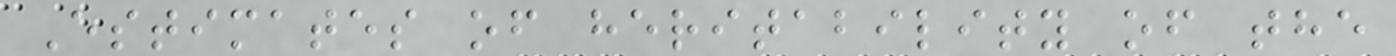Estimates of heritability of the
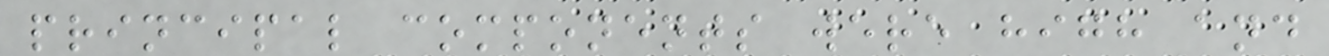principal components were high and
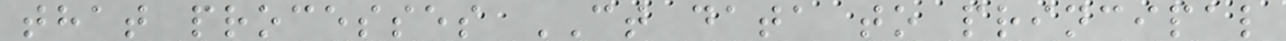that processes CT data to principal
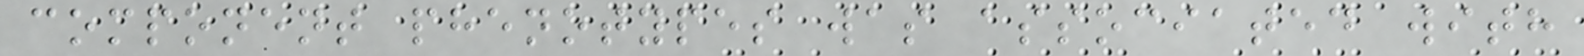component phenotypes was associated with
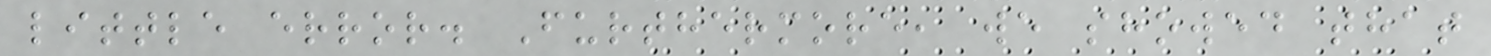little error. Furthermore, we showed that
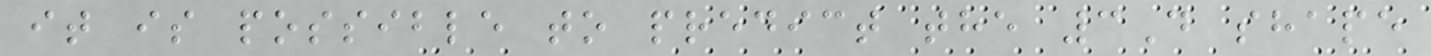it is possible to predict the 3D shape
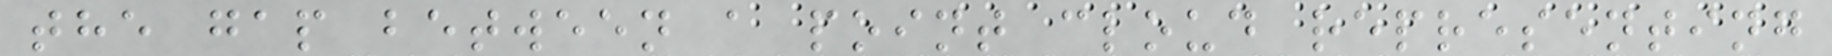the gap between a point cloud representing
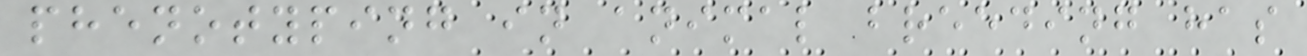phenotyping in animal breeding has
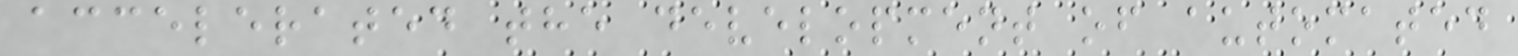accelerated the development of automated
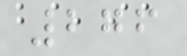276
